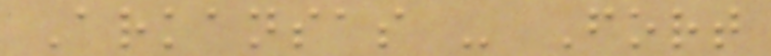Arkansas - Fort
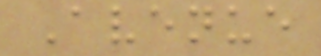Avenue
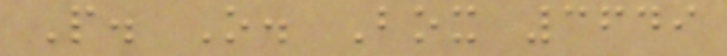P. O. Box 3649
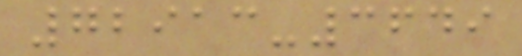72913-3649
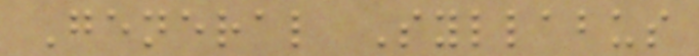General Syllabus
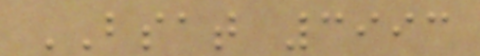BSAT 3993
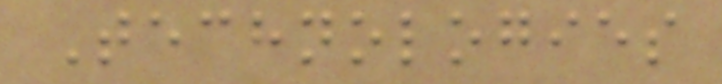Technologies
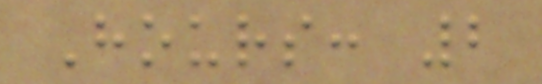Hours: 2
